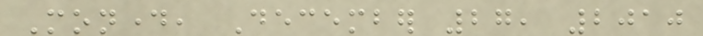Monday, December 27, 2010
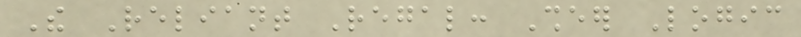The Reliant Regal: Sheer Logic
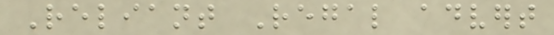Reliant Regal advert
